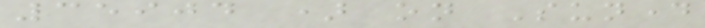35904 ) on Sunday
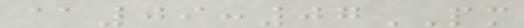@09:07PM
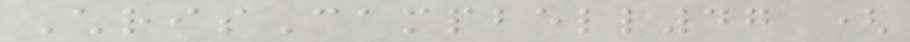ChrisCampbell47 (
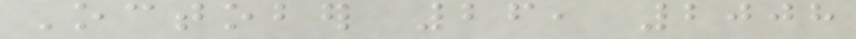October 26, 2008
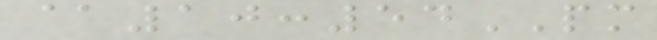@10:54PM
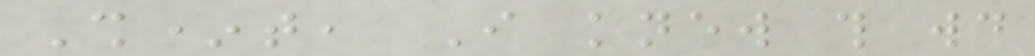Sh*t, I knew this would
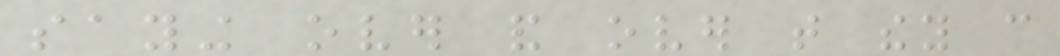saying over and over that they can
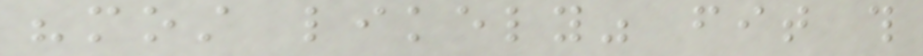"most likely" fit this
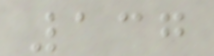137
